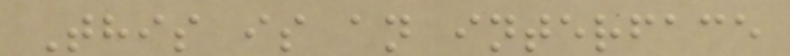This is an interface
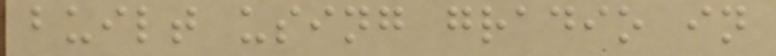built using gradio in
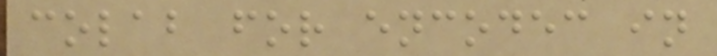colab for encodec in
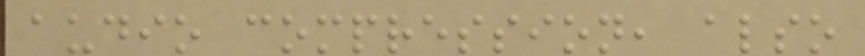audio compression, also
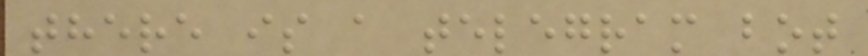there is a telegram bot
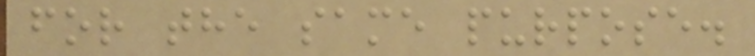for the same purpose.
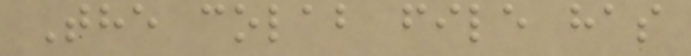The colab file has
